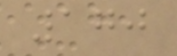170
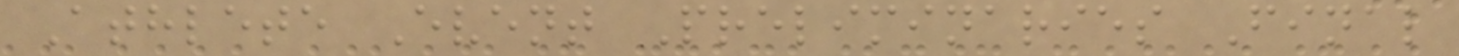Athlete Event Preliminaries Final
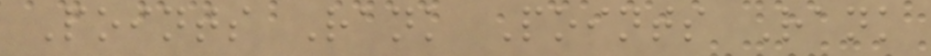Points Rank Points Rank
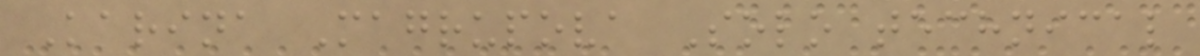Karina Magrupova Solo technical
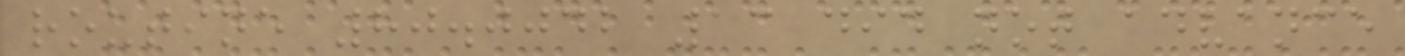routine 80.0042 13 did not advance
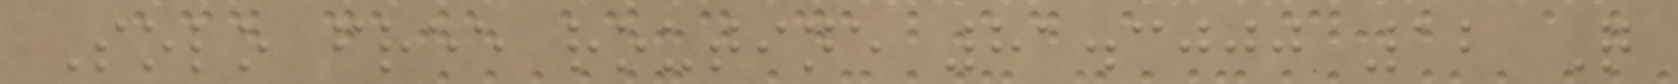Solo free routine 81.3000 12 Q
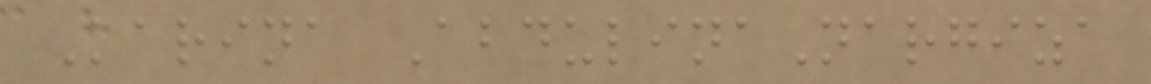Karina AbdulinaNargiza
